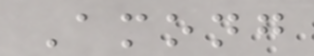Among
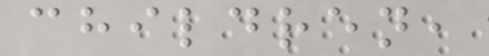children,
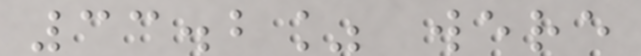33.2% were
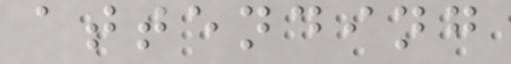attending
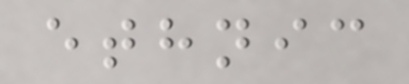ethnic
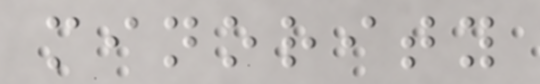minority
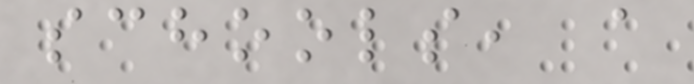schools, a
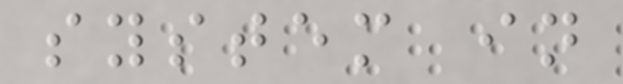system in
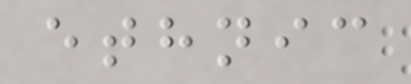ethnic
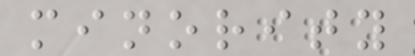minority
